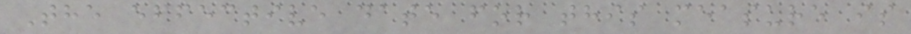The effective date for this measure is
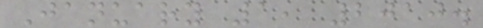January 1, 2010.
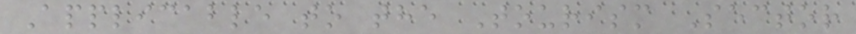Applicable to the Tourism Sector
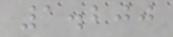1.200
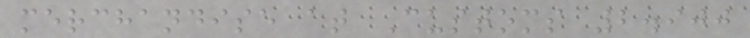merchandise at Customs 2.900
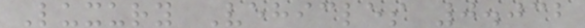Luxury Vehicles 0.032
